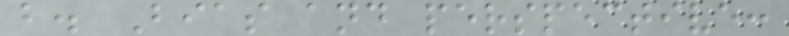b. Bias and perspective:
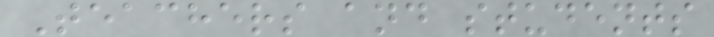Teachers and students
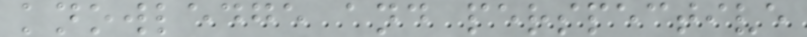knowledge and perspective
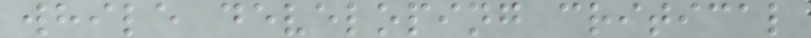while developing critical
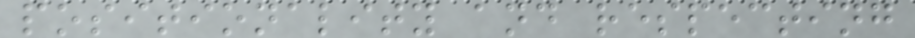positionality and respecting
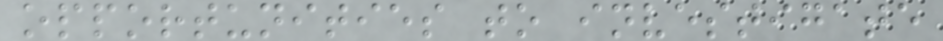opportunities to investigate
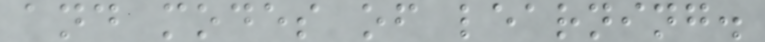and modes of learning.
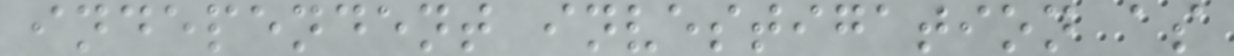independent investigation as
